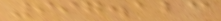997.123
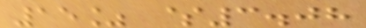15% $3.08
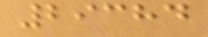29384
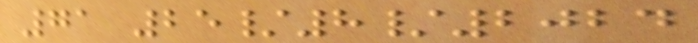71 25/8/2024
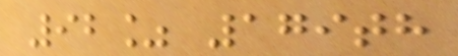92% 179th
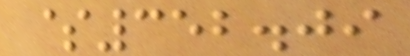$352.09
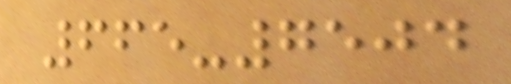665-7504
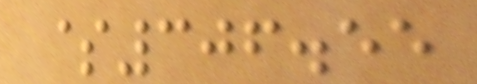$306.55
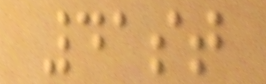41st
